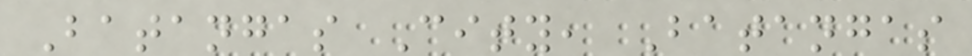Batangas City, Batangas
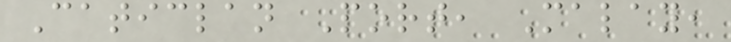Caticlan Port, Malay,
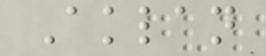Aklan
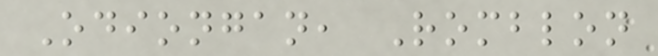Odiongan, Romblon
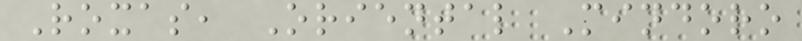Roxas, Oriental Mindoro
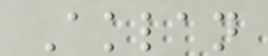Aklan
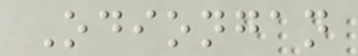Odiongan
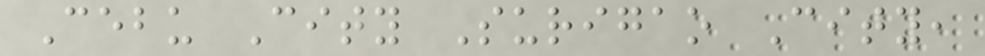Cebu City Surigao City,
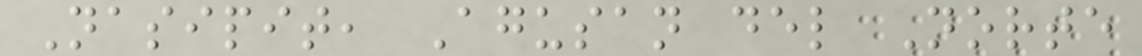Nasipit, Agusan del Norte
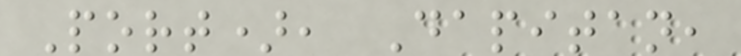Port), Dapitan,
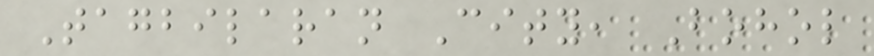Tagbilaran City, Bohol
